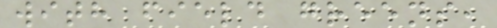with field greens,
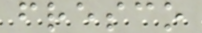fresco
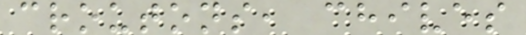croutons, chives
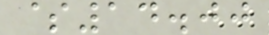$14.00
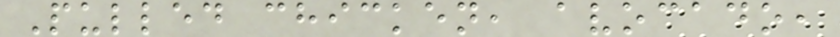Pulled chicken, avocado,
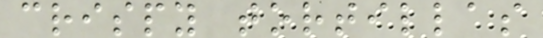crispy tortillas
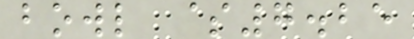bowl $7.25
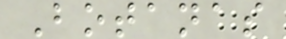Botanas
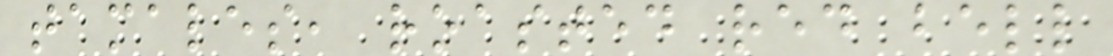tamales, roasted red bell
